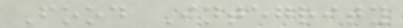Food Integrity
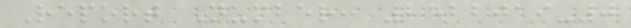Report Number: 2522019-0
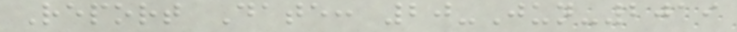Report Date: 20-Jun-2019
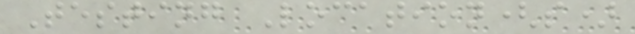Testing Location(s)
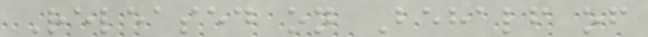Released on Behalf of
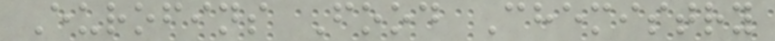Eurofins Food Chemistry
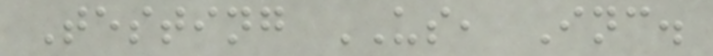Testing US, Inc.
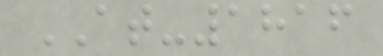AT-1816
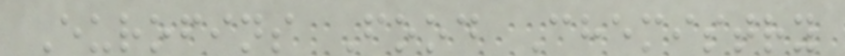Eurofins Food Chemistry
